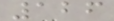126
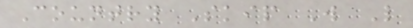Country Skip W L
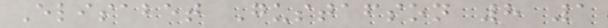Elisabet Gustafson 8 1
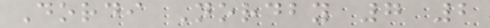Dordi Nordby 7 2
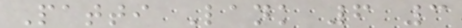Patti Lank 6 3
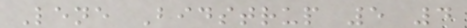Lene Bidstrup 5 4
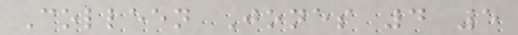Colleen Jones 4 5
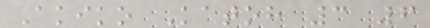Akiko Katoh 3 6
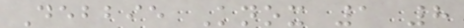Debbie Knox 1 8
